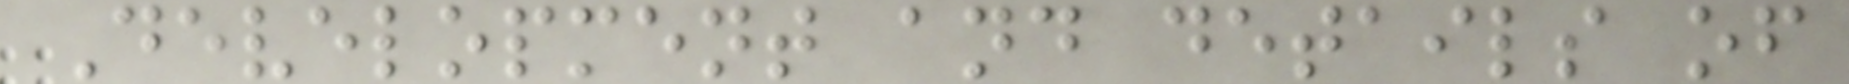Development and details of
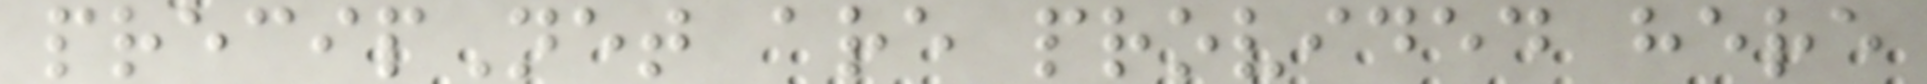precipNet are provided here
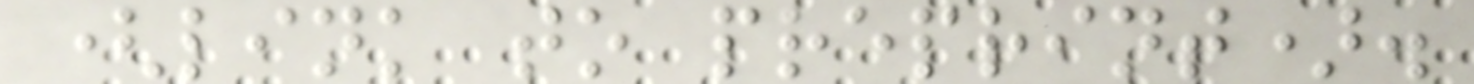(link to preprint).
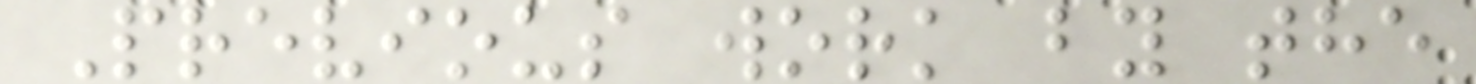Previous work by the
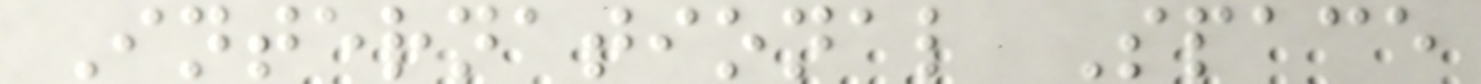International Space
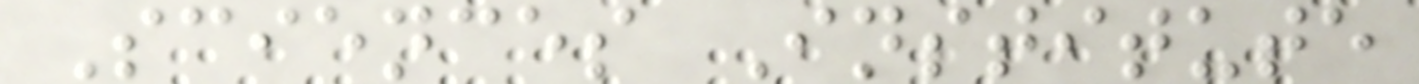Sciences Institute
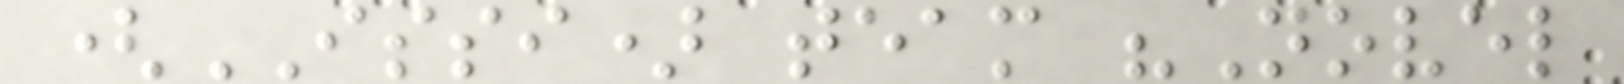(ISSI) team "Novel
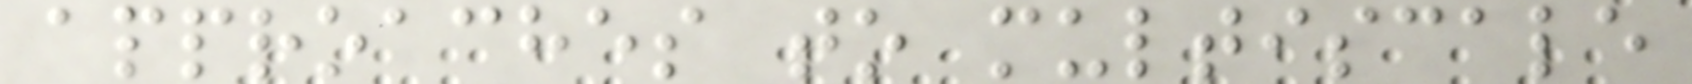approaches to multiscale
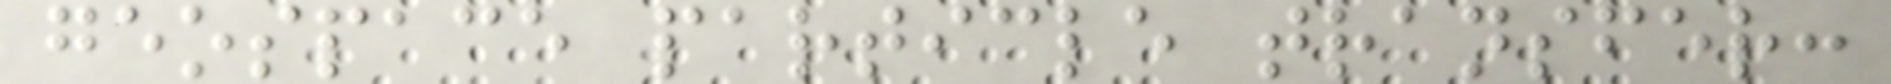geospace particle transfer:
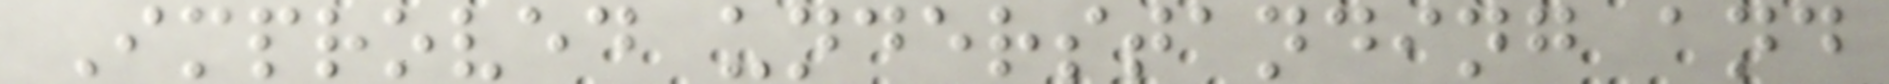Improved understanding and
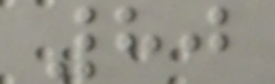80
